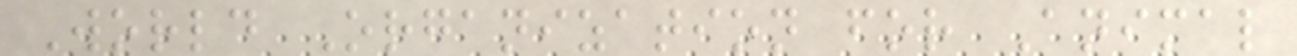World Organization for Animal
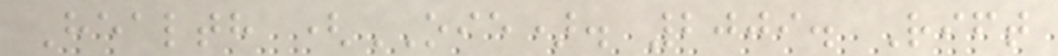Health (OIE). 2009. Rift
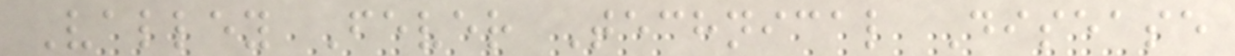Valley Fever Technical Disease
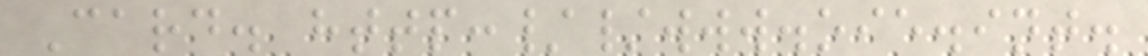Card. http://www.oie.int.
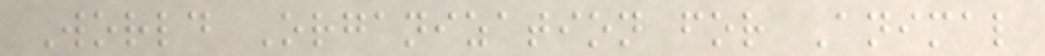World Organization for Animal
